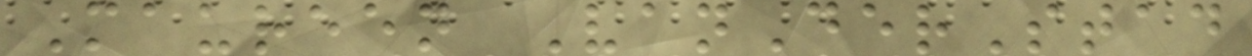Maureen VanDerStad
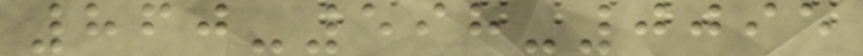860-598-0095
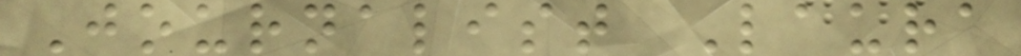Journalist Laura
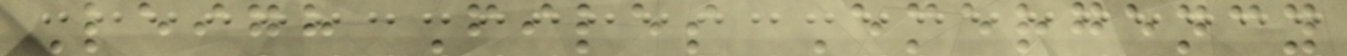Leigh Files Emergency
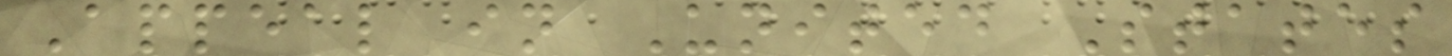Appeal in United States
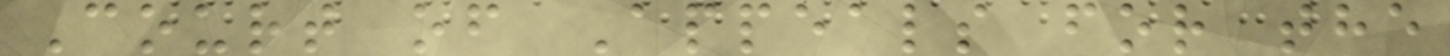Court of Appeals for the
